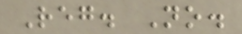Reg. No.
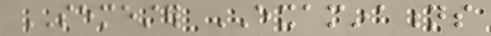SEMESTER EXAMINATIONS
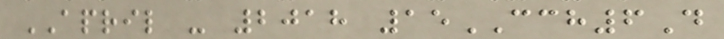APRIL - 2018 15CCH6D
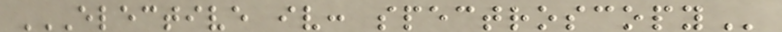ELECTIVE IV: SPECTROSCOPY
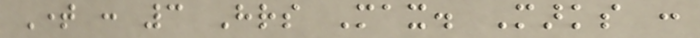Time : 3 Hrs Max. Marks :
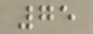75
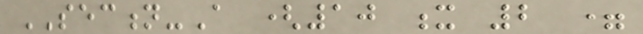SECTION-A (10 x 2 =
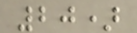20)
